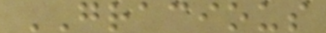GRACIOUS
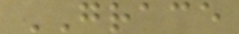GRACE
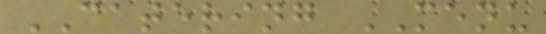CATERING MENU
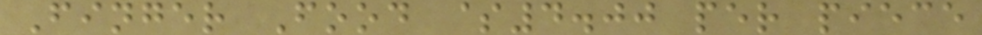Finger Food $4.00 per piece
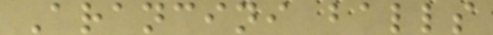Arancini balls
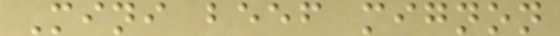Mini beef mignon
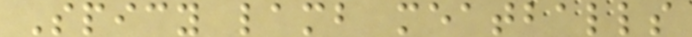Spicy lamb meatballs
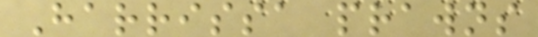Harrissa prawns
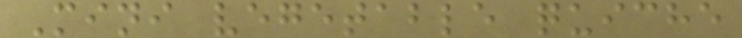Mini vegetable quiche
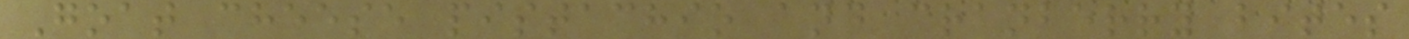Goat cheese pistachio and cranberry bites
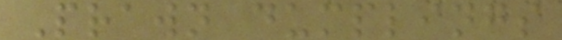Prawn dumplings
